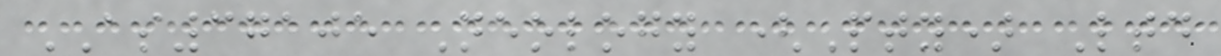AS37105 Neology (Pty) Ltd
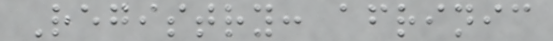Registry: afrinic
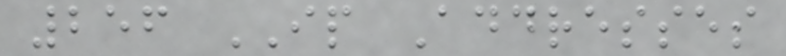256 IP Addresses
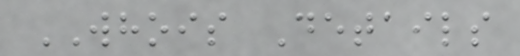WHOIS Details
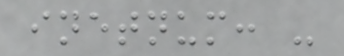inetnum: -
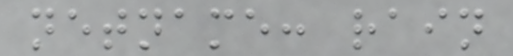netname: rain
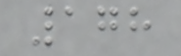178
